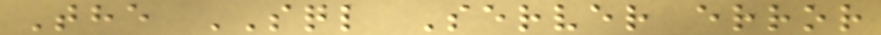The SQL Server error
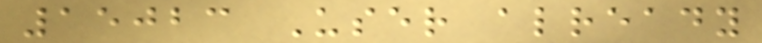15023 User already
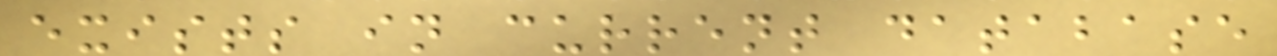exists in current database
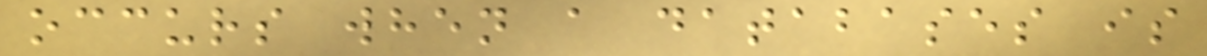occurs when a databases is
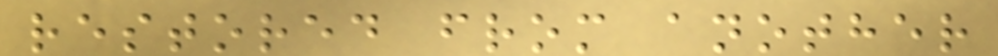restored from another
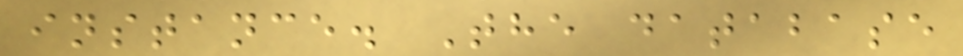instance. The database
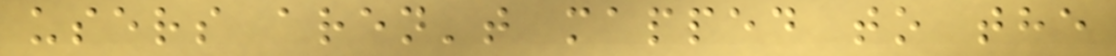users aren't mapped to the
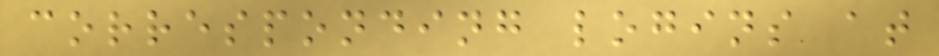corresponding logins at
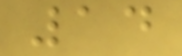14
